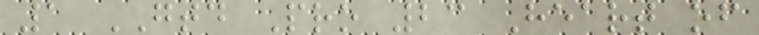1 GTD Pro 23 Heart of
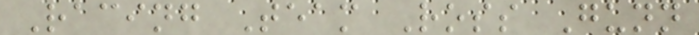Racing Team Ross Gunn
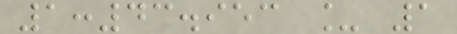1:43.953 _ 1
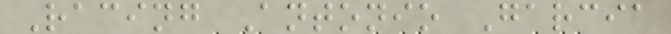Racing Antonio Garcia
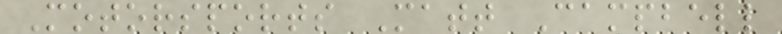Motorsports Matt Campbell
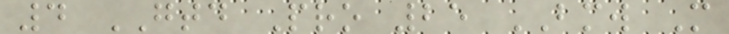4 GTD Pro 25 BMW M
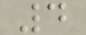4
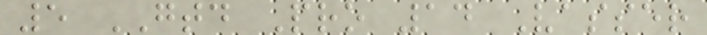5 GTD Pro 14 Vasser
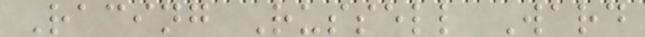Racing Russell Ward
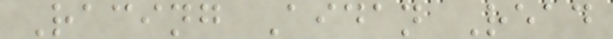Racing Aidan Read
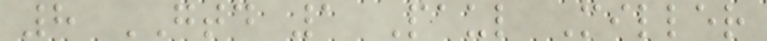8 GTD 1 Paul Miller
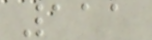111
